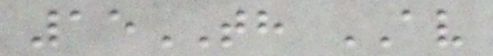15TH AV
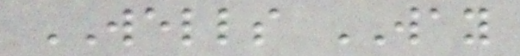WELLS WAY
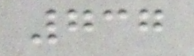737
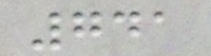741
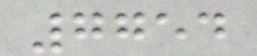7754
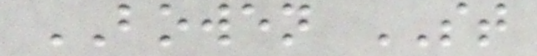BOWEN ST
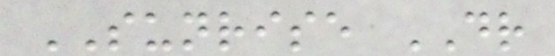SUNRISE DR
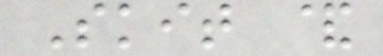Skit &
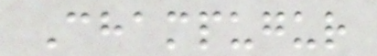Champugur
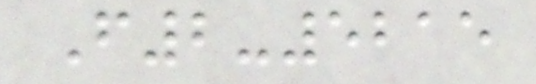F2-5215
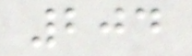204
